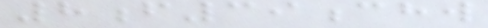8f39chw
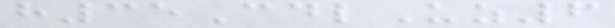h35CdlUz6
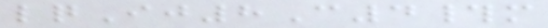lqIj8C4#m
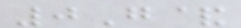0G&
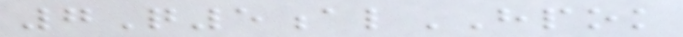7Q5alHPOK
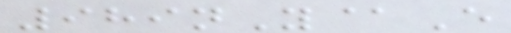989nY@E
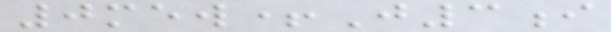0mew+J3i
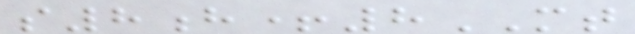s8h+8MT
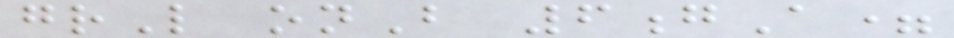grL onB 6gA=
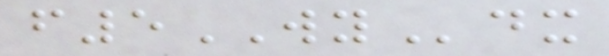f5WYdx
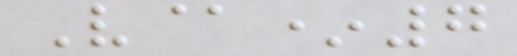V@*7
